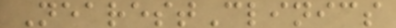NearestClinics
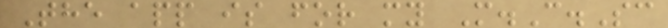The app is for my M.C.Sc
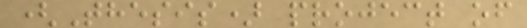(Thesis) project of
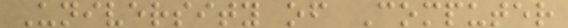University of Computer
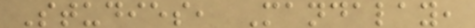Studies, Mandalay,
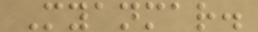Myanmar.
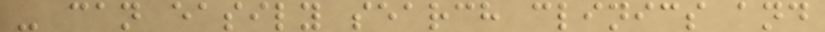- can easily search clinics and
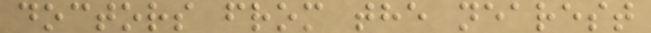doctors from the nearest
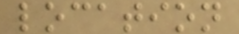location
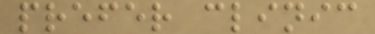prefer clinic
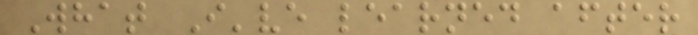What I've learned after
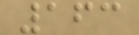163
